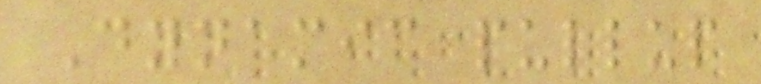Dynamic pullup
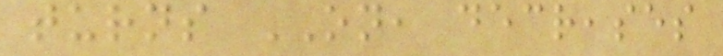turns ON, decreases
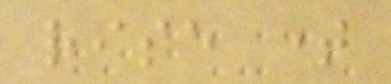rise time
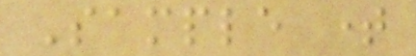Sample time
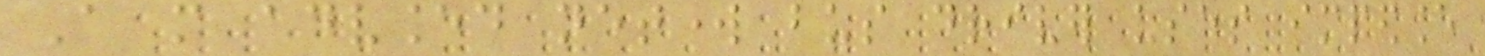A more advanced network bus driver uses impedance
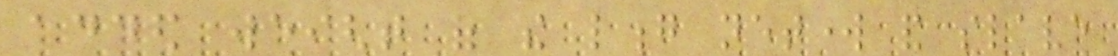added weight of the long network and slave
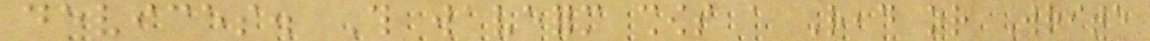devices. This waveform shows a Read or Write
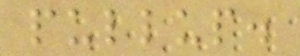pullup.
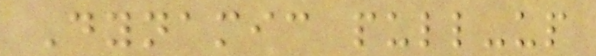Dynamic pull-up
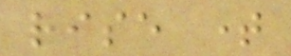rise time
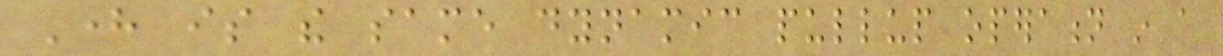Here is the same dynamic pullup operation in a
